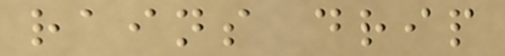rains drip
